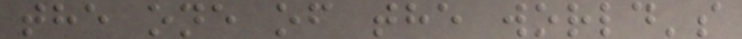the one of the world's
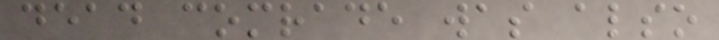dead comrade was also
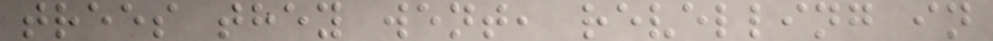trees they went, revelling in
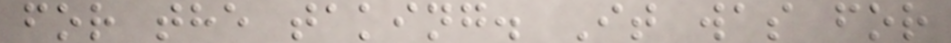for the taking. It was for
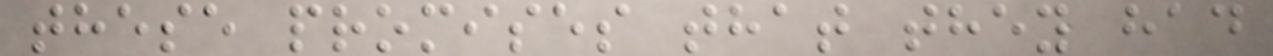these promises that they had
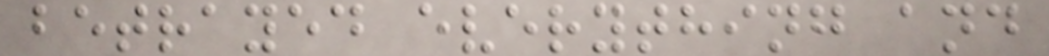betrayed everything and
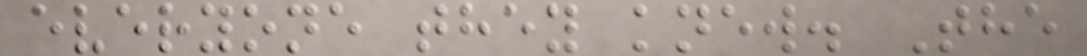everyone they knew. The
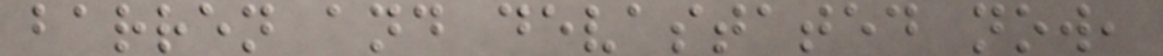barren and devastated now,
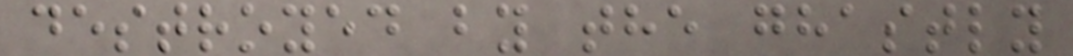destroyed by the ghastly
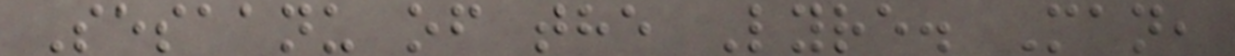Sesaanu of the Lyre. Man,
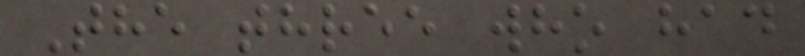The three who had
